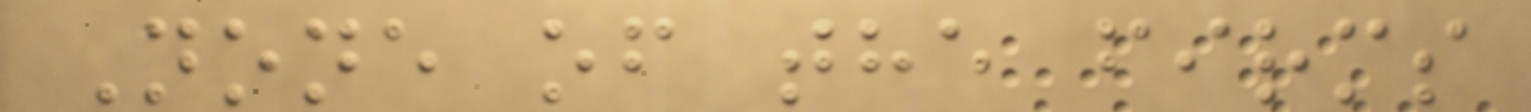None of the firms
